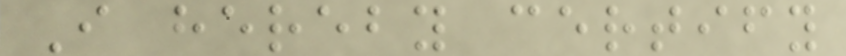I hereby certify
